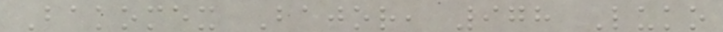Bakomex Bajor, 978 Luko
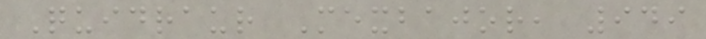Quidraur Mexbajor, 949
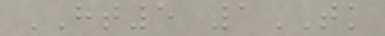HT5 1TK
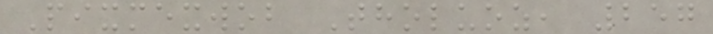Pixmexwob Tholuoz, 257
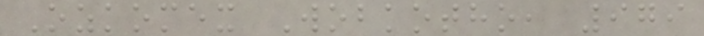Ozkomex Wobkotho, 979
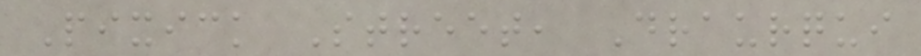Pixick Street, Draurqui
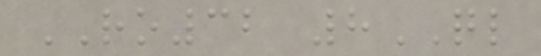RO32 8QL
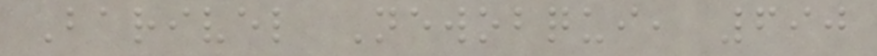Barivel Newobqui, 690
